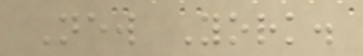New York.
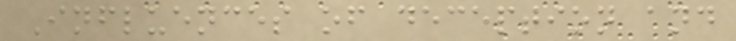Influences of deception and
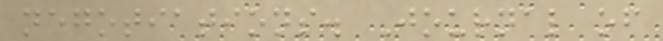negotiations. Journal of
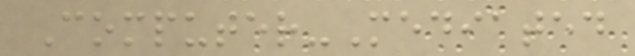Computer-Mediated
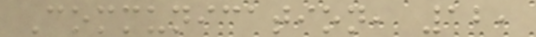Communication, 12,
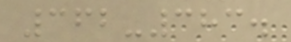362-383.
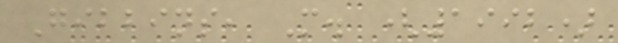Gibbins, M. (1992)
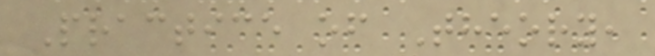Practice of Theory,
